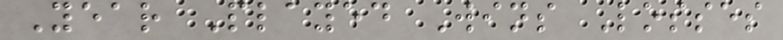Year Played Wins Losses
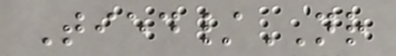Tied/NR
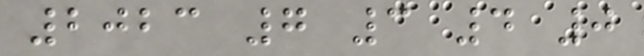2023 7 3 4 0
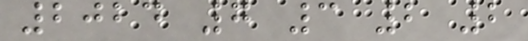2024 7 3 2 2
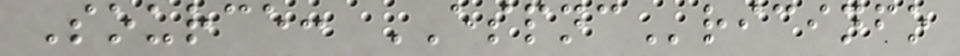Source: ESPNCricinfo
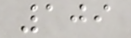109
